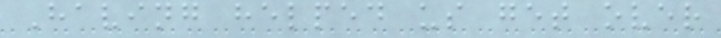Having helped us get over
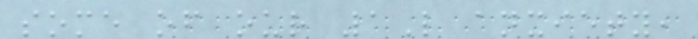some of our 1L anxiety,
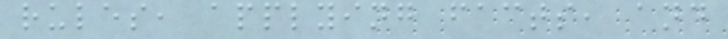rules, applying facts, and
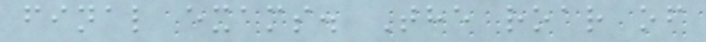final exams. The roar of
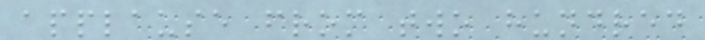applause from two hundred
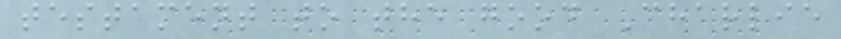testament to the good Charlie
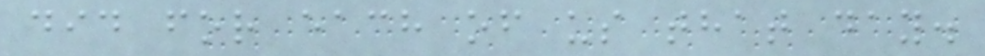did for each of us that day.
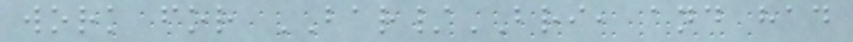work for BAR/BRI, and had
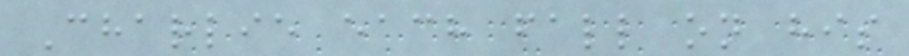Charlie each fall on his
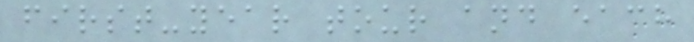first-year tour and each
